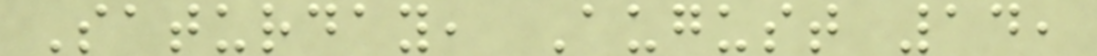Saturday, August 14,
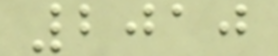2010
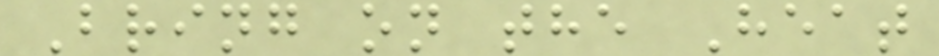Bring on the Heat
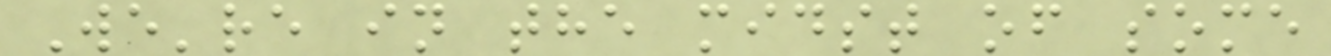We're in the midst of some
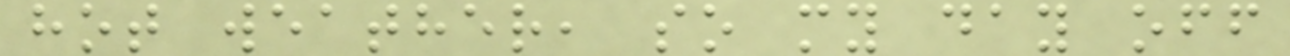hot weather, so my day off
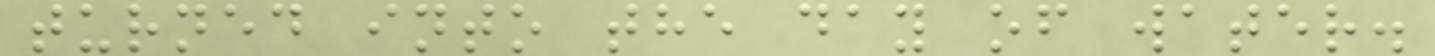turned into the day of water.
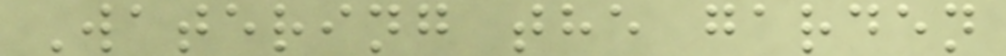Watering the garden
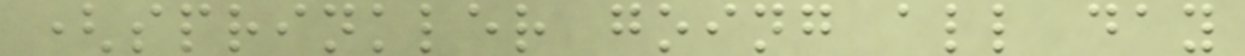(sprinkler going all day
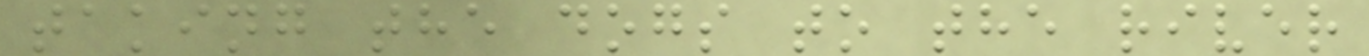taking the dogs to the river
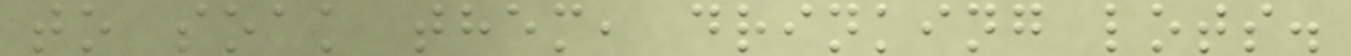to soak them, drinking lots.
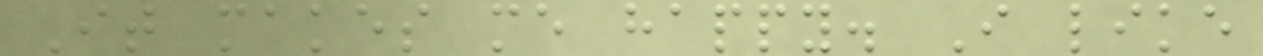It makes me happy. I like
